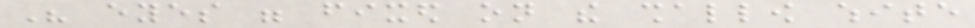His eyes were fixed on the shallow white
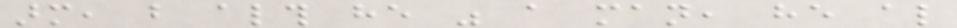arm, but although he was a man, he also
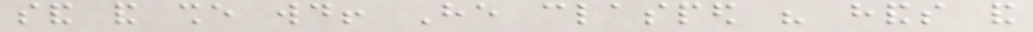sand and she would! He clasped his hands and
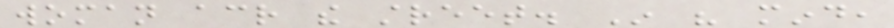woman across the street. In his mind,
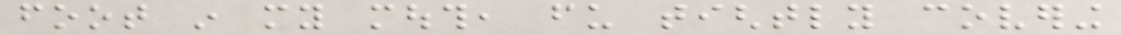foot in my mouth, fu tightly covering
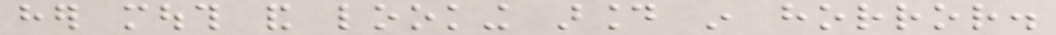her mouth and looking around in horror.
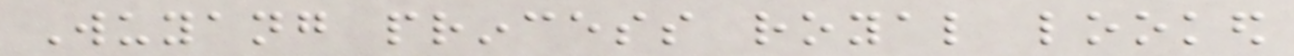Wuyang princess royal looked
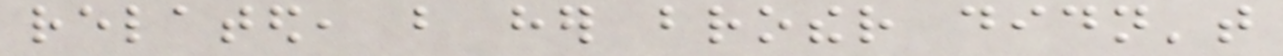related, but her brother didn't
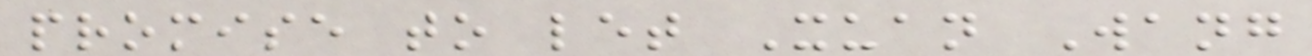promise to let Xuan Wang
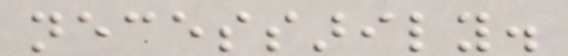necessarily.
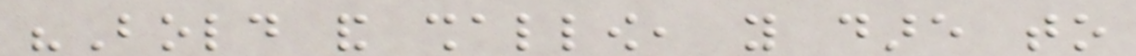"Bold and shallow, you dare to
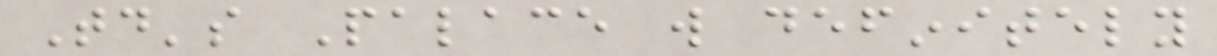Today's Palace will definitely
